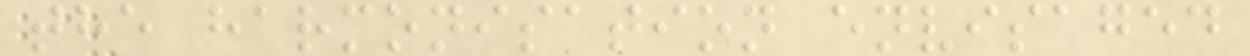the harmonisation envisaged
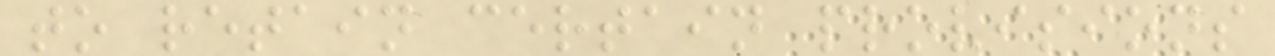to retain certain provisions
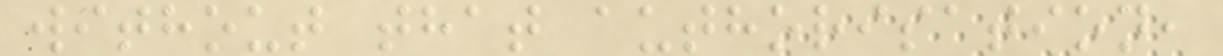without that authorisation,
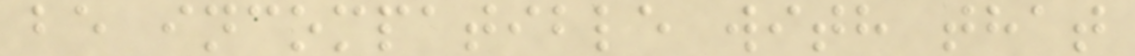be incompatible with that
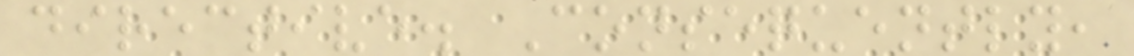directive. Consequently,
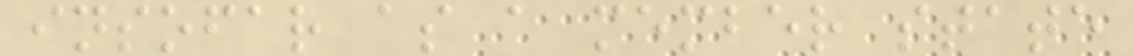insofar as a member state
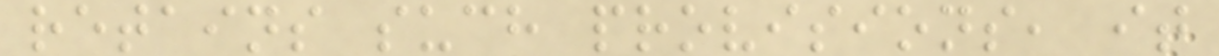retains such provisions, it
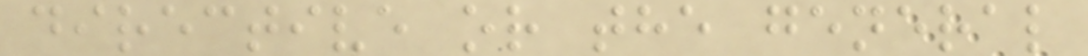directive or the general
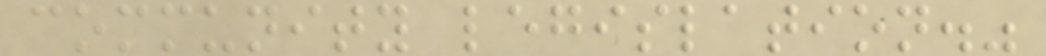community legislation."
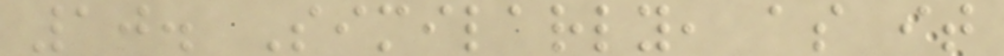10. Similarly, as it
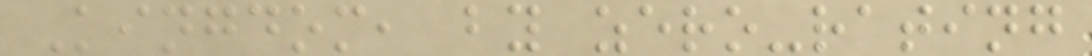Kingdom, by zero-rating
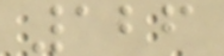126
